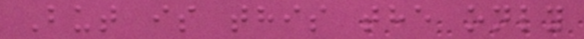But is this the only
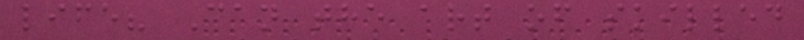life? Can the art of skilled
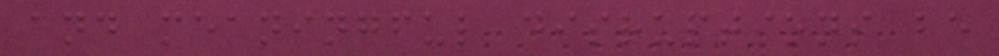and meaningful disruptions be
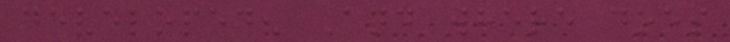developed? And where does
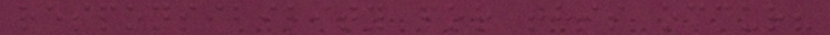responsibility for this occur?
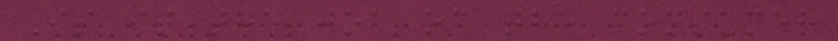Is it the job of the consumer
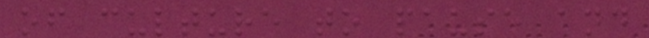of culture to pause and
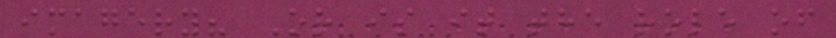imagery? Or is it the role of
